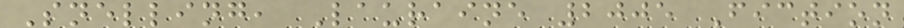Snelling, Lauraine 2005 Fiction
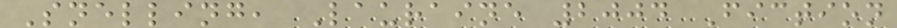Snelling, Lauraine 2004 Fiction
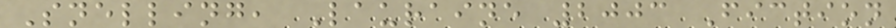Snelling, Lauraine 2003 Fiction
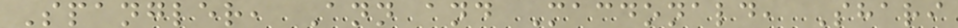Spangler, Ann and Macdonald, Shari
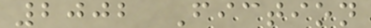2002 Fiction
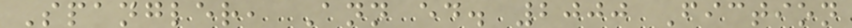Spangler, Ann ed. 2000 Fiction
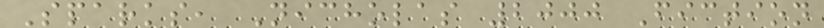Sparks, Nicholas 2000 Fiction
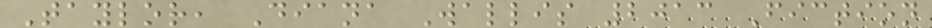Taylor, Diana Wallis 2013 Fiction
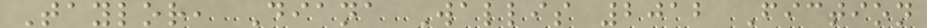Taylor, Diana Wallis 2012 Fiction
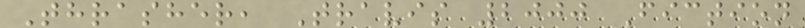Thrasher, Travis 2000 Fiction
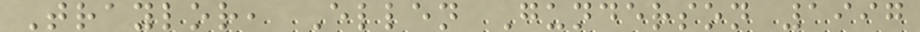Traylor, Ellen Gunderson 1997
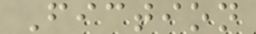Fiction
